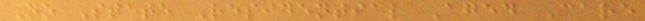No State Residential Aged Care
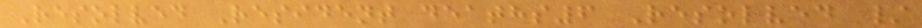Resolved Resident deaths6 Resolved /
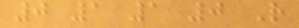0 1 1 0 R
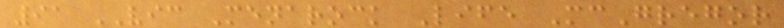91 VIC Menarock Life McGregor
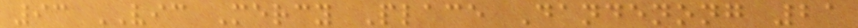93 VIC Mercy Place Dandenong 21
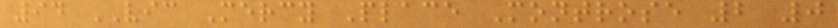94 VIC Mercy Place Montrose 2 0
